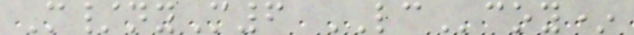M/nyM6 LCcoy*
